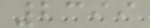2399
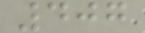407
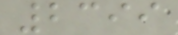2399
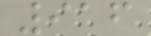916
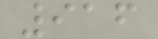916
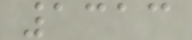1313
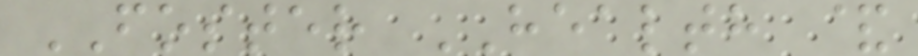FOSTER HEALTH &
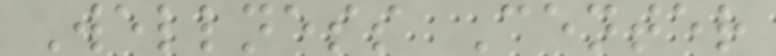Wellness Center
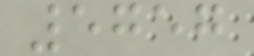5757
